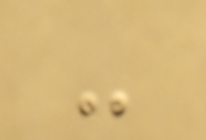-
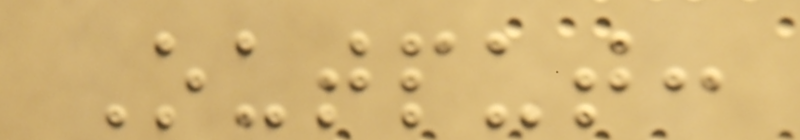Output:
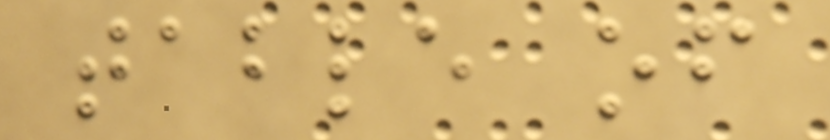table of
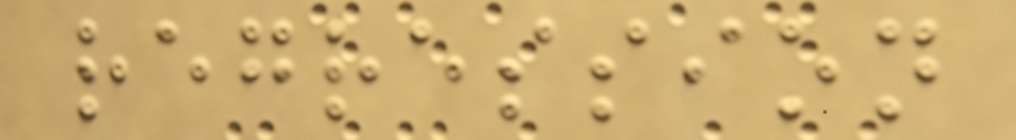regression
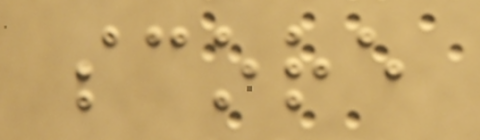score
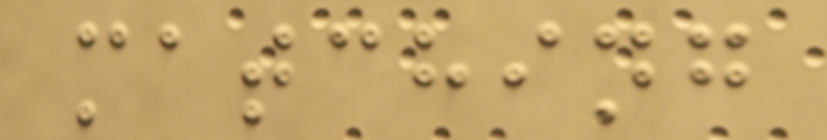matching
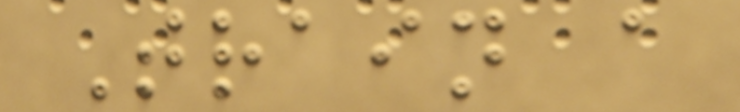Train a
